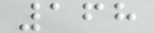168
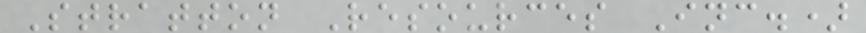Stratton Resources Inc.)
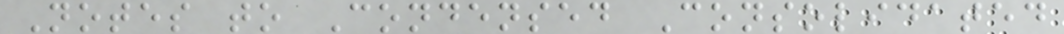Notes to Condensed Consolidated
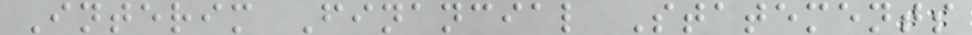Interim Financial Statements
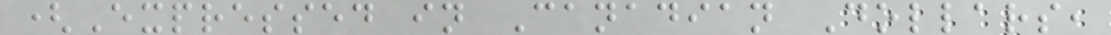(Expressed in Canadian Dollars,
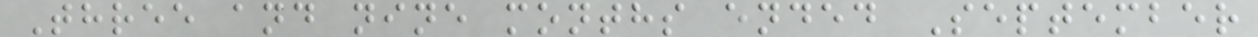Three and nine months ended September
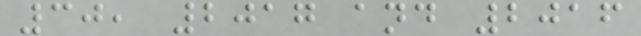30, 2017 and 2016
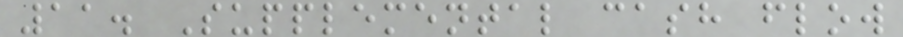11. Supplemental cash flow
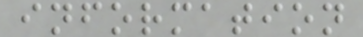information
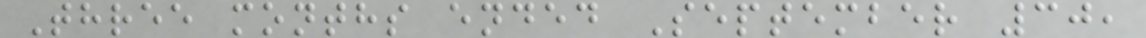Three months ended September 30,
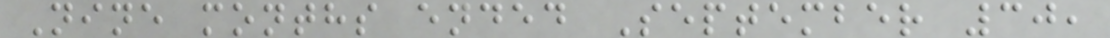Nine months ended September 30,
